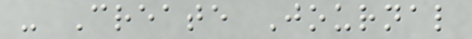- Create Journal
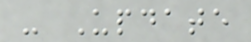- Update
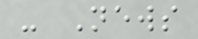- News
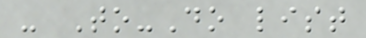- To-Do list
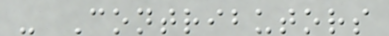- Contributors
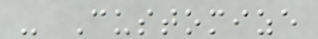- Customize
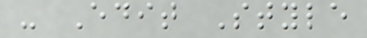- Edit Style
